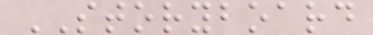STORYBOARD
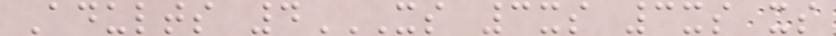Adults 4XS 3XS 3XS XS
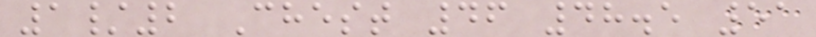1/2 Chest 46 48.5 51
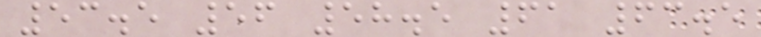53.5 56 58.5 61 63.5
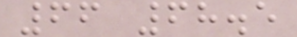66 68.5
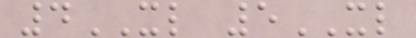4XL 5XL
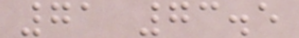71 73.5
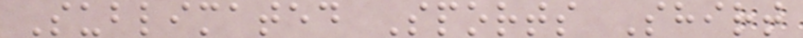Sublimated Sports Shirt
